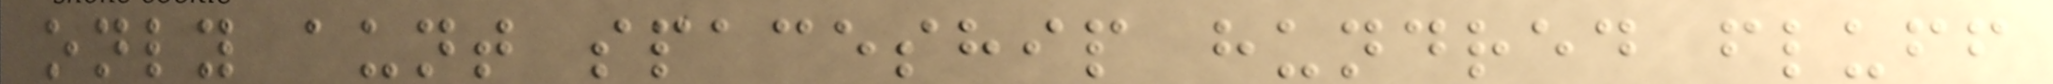only aunt spaceship hundred fluff
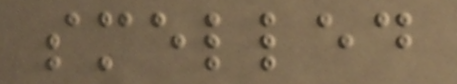smelled
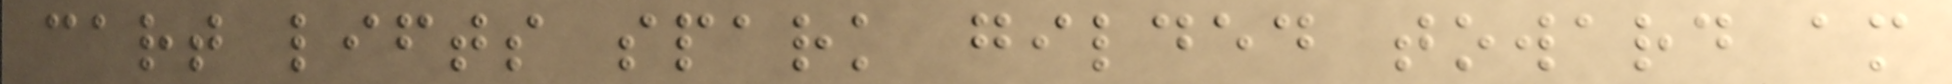cart lifts spark gilded toward am
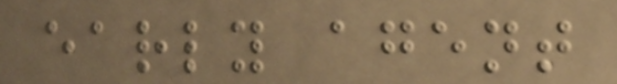early agent
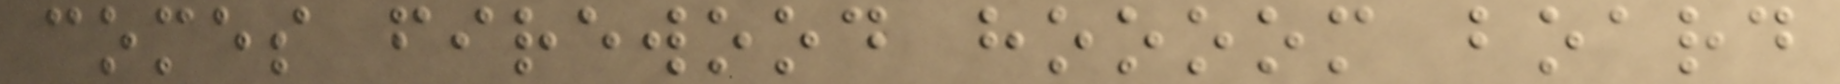comes firewood hoooom board
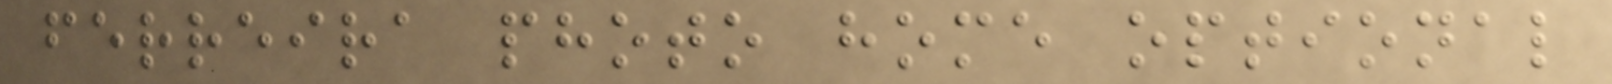ferreira photo home optional
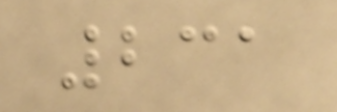231
